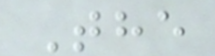The
